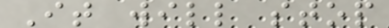It will stop
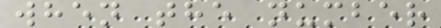when the number
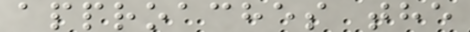approaches the
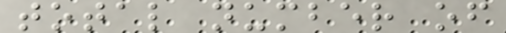total number of
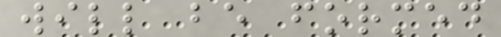will be formed
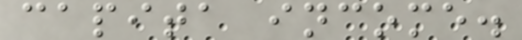capita income.
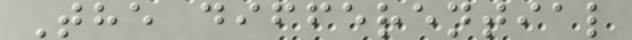The differential
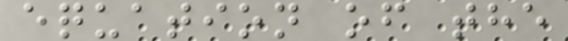equation of the
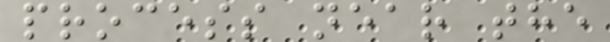process near the
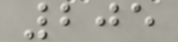205
